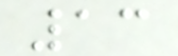13
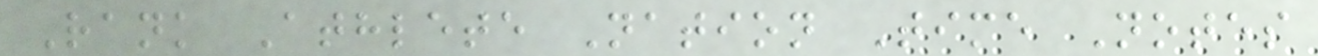Rank Athlete Nation Time Notes
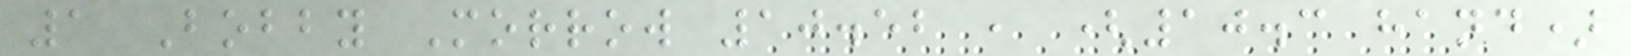1 Bobby Morrow 10.52 , (10.3 hand)
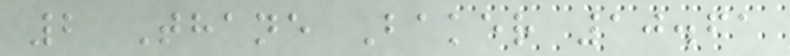2 Thane Baker 10.61
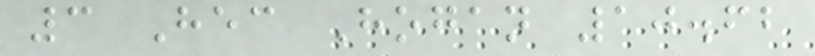3 Hec Hogan 10.62
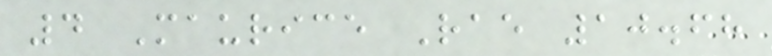4 Maurice Rae 10.68
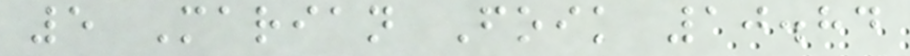5 Marian Foik 10.84
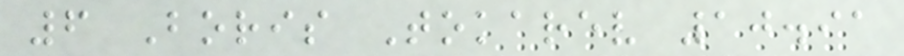6 Boris Tokarev 10.91
